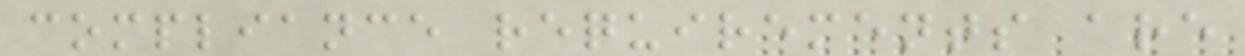compliance requirements are
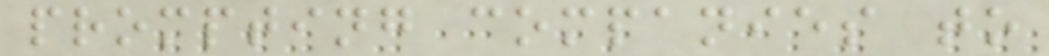prompting companies to
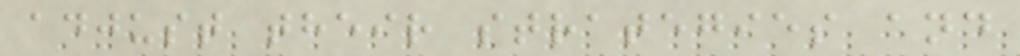adjust their strategies and
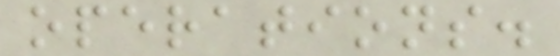operations.
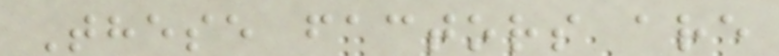These factors are
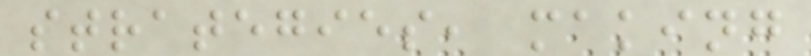strategies, making
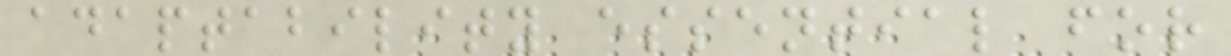adaptability essential for
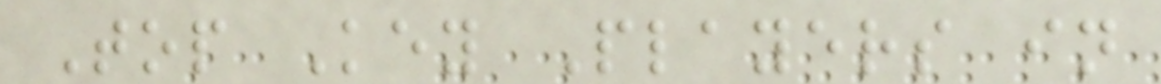Top Key Players in
